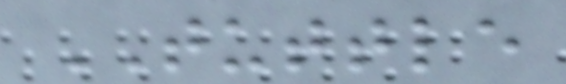TUTTLE
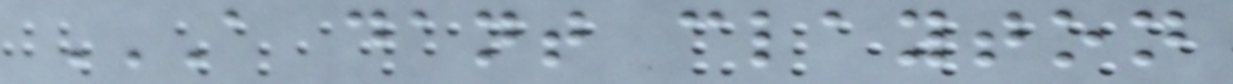A DANT CLAYTON
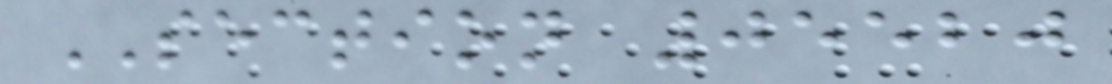SECTION 05520
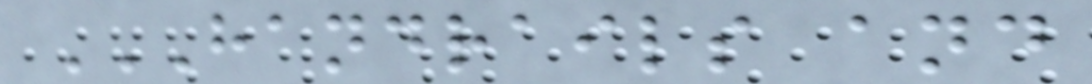HANDRAILS AND
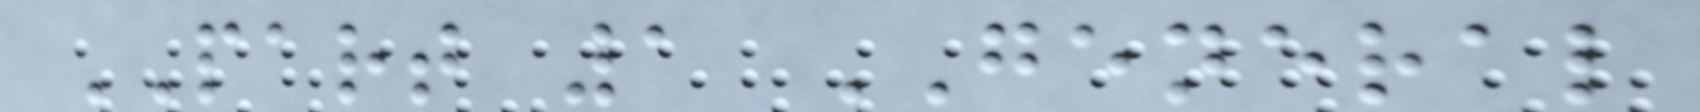PART 1 GENERAL
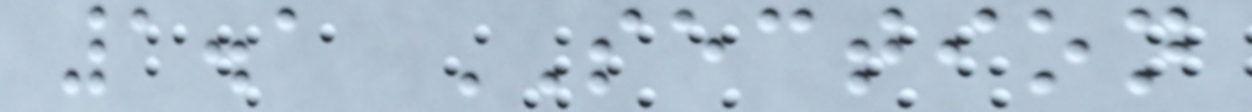1.1 SECTION
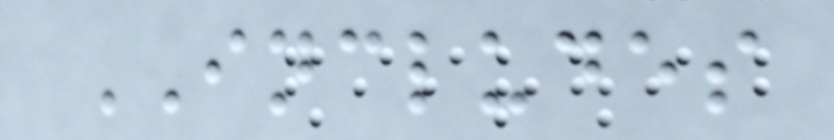INCLUDES
